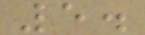5.
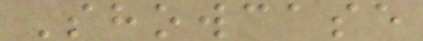Showcase
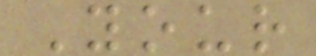Your
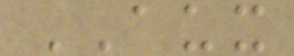AUX
